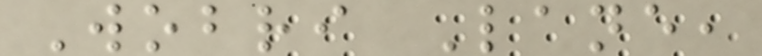Wobri Lane,
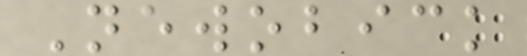Newobick
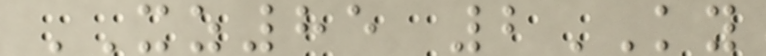XZ85 2KY
